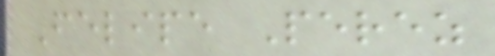Felipe Perez
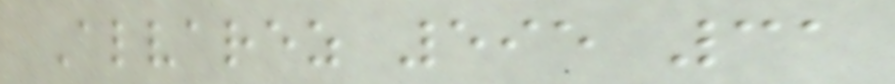Alvarez 595 31
